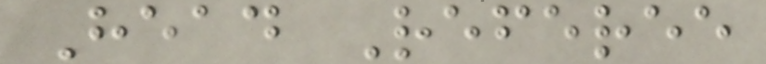Head Referee
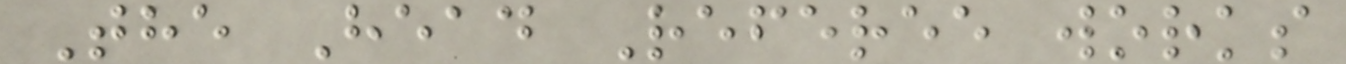The Head Referee works
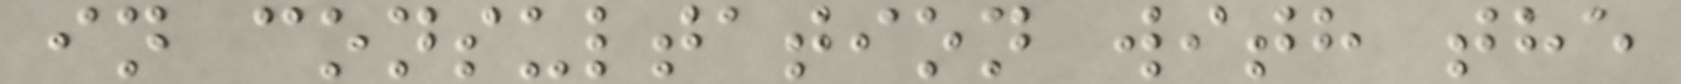in consultation with the
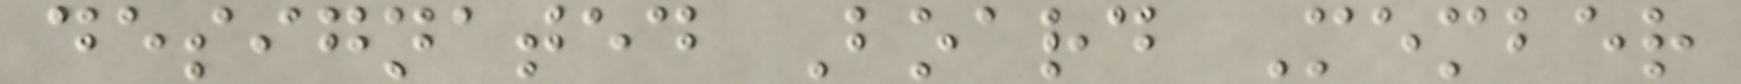designated Board Member
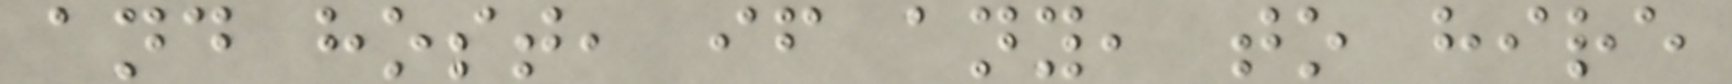and host, if any, to hire
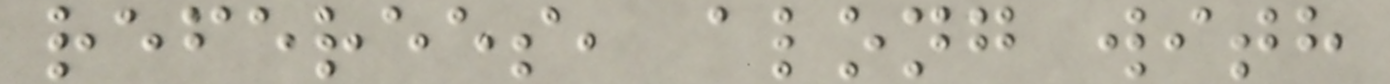referees, along with
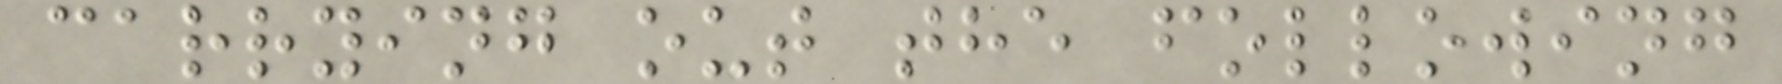carrying out the following
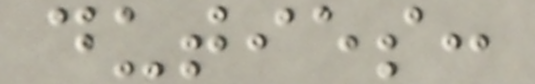duties:
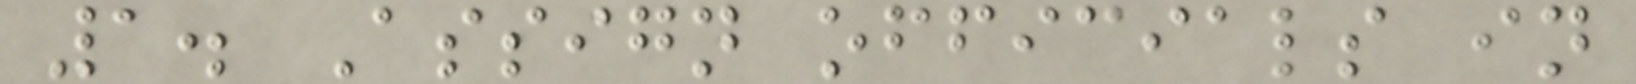1. Assign officials in
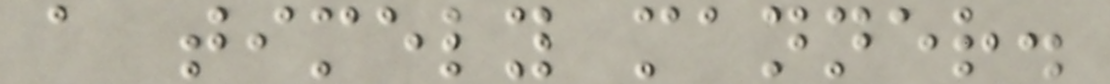a timely manner.
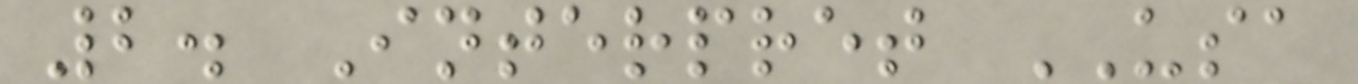2. Interpret USA
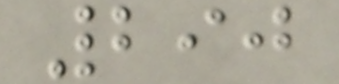290
